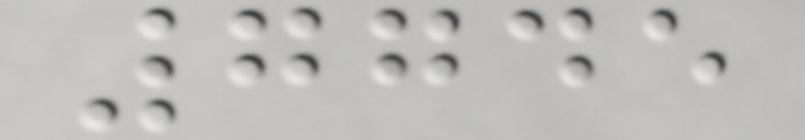7745
